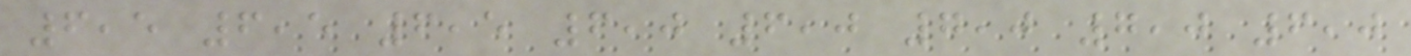6,5 6,5 6,5 6,0 6,0 7,0 7,0 6,0
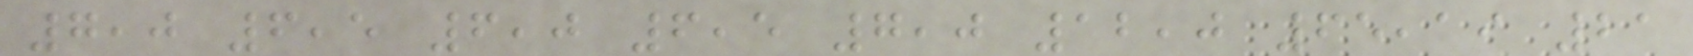7,0 6,5 6,0 6,5 7,0 12,0 65,19 21
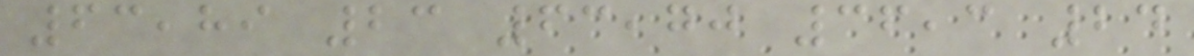63,89 23 63,70 36,3 24
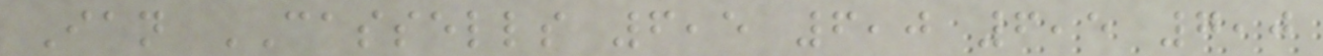Ian CASSELLS 6,5 6,0 6,5 7,0
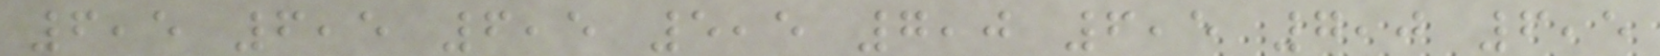6,5 6,5 6,5 5,5 7,0 6,5 7,0 6,5
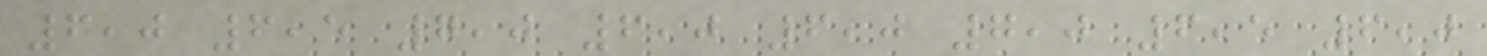6,0 6,5 7,0 6,0 6,0 7,0 6,5 6,0
